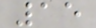15
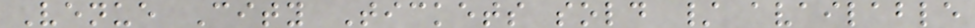Venue City Tickets sold / available
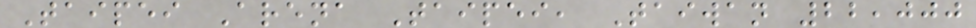Taipei Arena Taipei, Taiwan 22,000
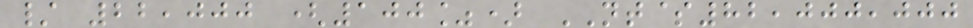/ 22,000 (100%) NT$82,000,000
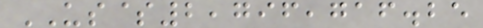US$2,796,716.25
